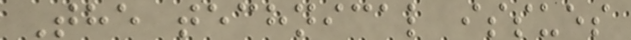The technical issues
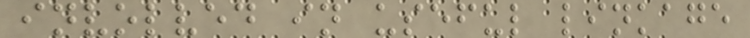involved in useful linkage
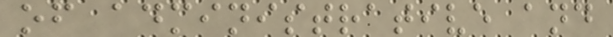of administrative and
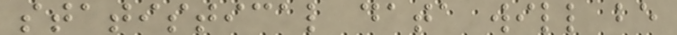statistical data will be
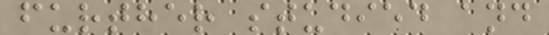further studied and
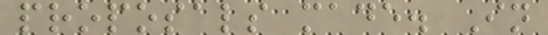proposals made. In
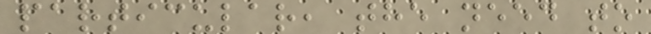particular, the need to
